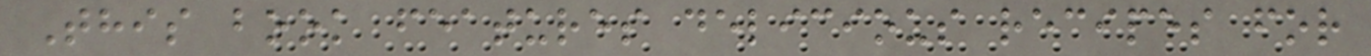This book features delicious recipes for
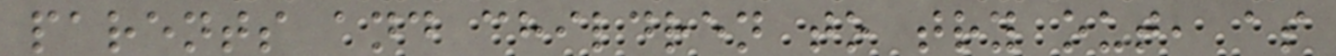parents and children to try out, as
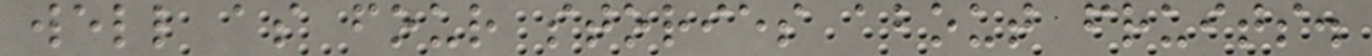well as four stories about fruits.
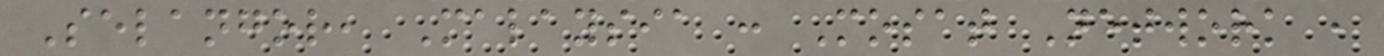Selangor, Malaysia : Mosat Network ,
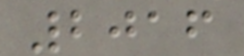2016
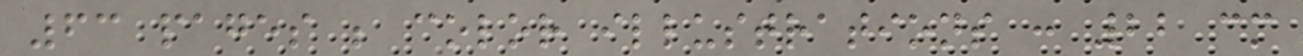63 pages ; color illustrations : 22 cm
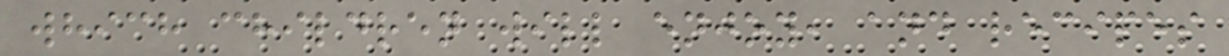which children will enjoy, and recipes
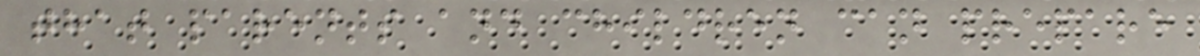that parents and children can prepare
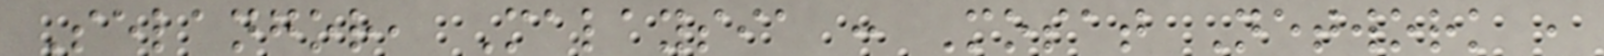Selangor, Malaysia : Mosat Network ,
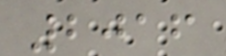2016
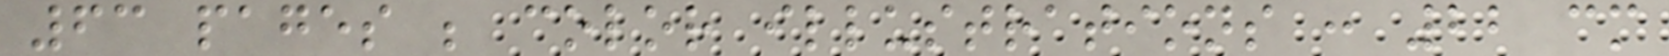63 pages ; color illustrations : 22 cm
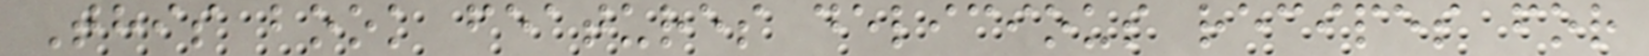This book features delicious recipes for
